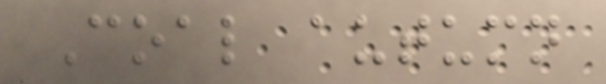Coal autumn
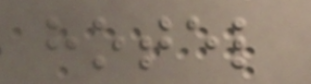hotel
